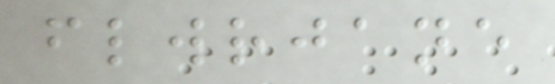flwrjane
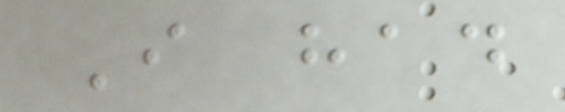I had
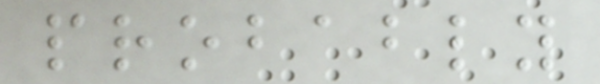probably
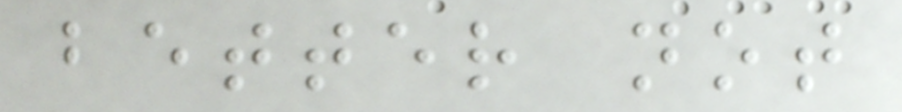better not
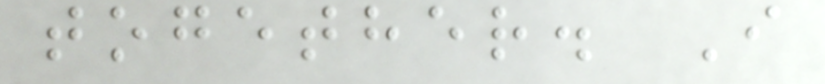together. I
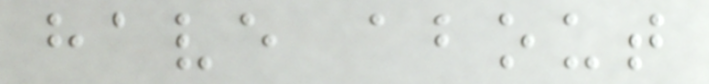have about
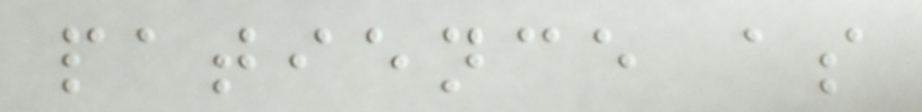patience as
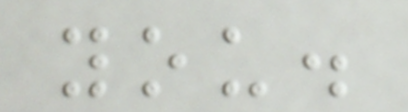you.
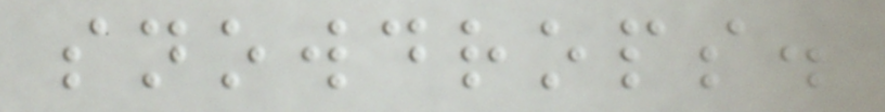snowdrops.
